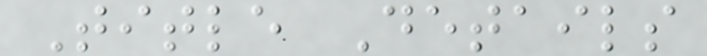Title Details
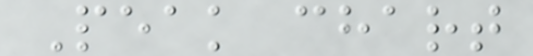Peak chart
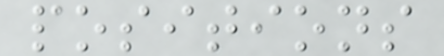positions
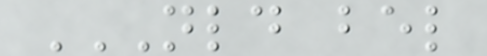NLD BEL
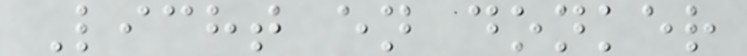Licht en donker
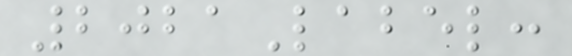2021Label:
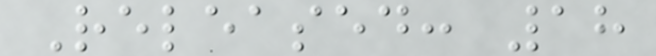Released: 18
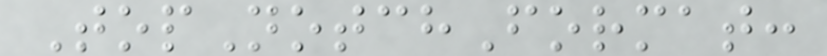TopNotchFormat:
